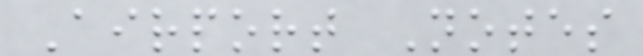Airport Notes
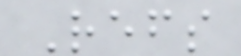Refs
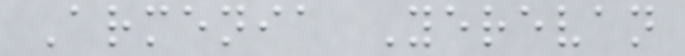Armenia Yerevan
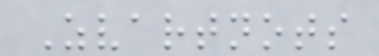Zvartnots
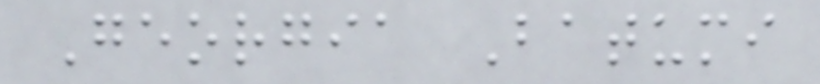Georgia Batumi
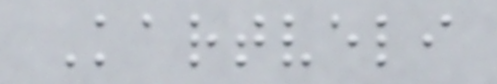Kartveli
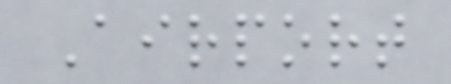Airport
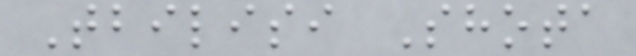Tbilisi Shota
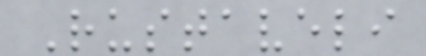Rustaveli
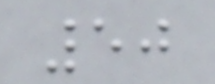50
